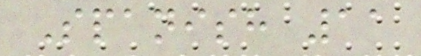Spanish 11
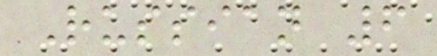Russian 6
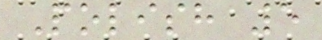Polish 5
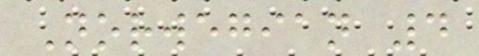Norwegian 4
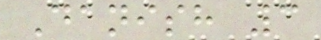Danish 3
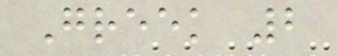Greek 2
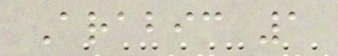Arabic 1
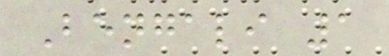Bengali 1
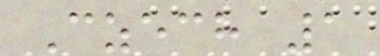Czech 1
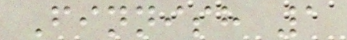Finnish 1
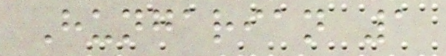Hungarian 1
